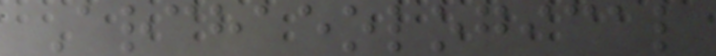Archaeological
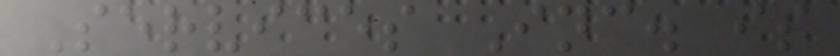Services Inc. is
